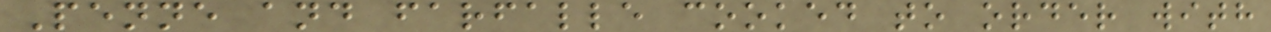Penne and farfalle cooked to order with
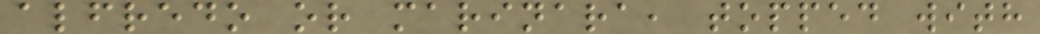alfredo or marinara, topped with
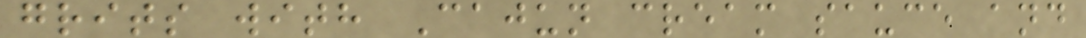grits with Cajun cream sauce and
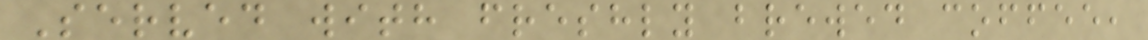Served with freshly brewed coffee,
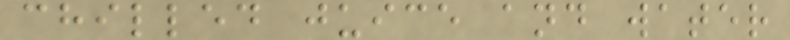chilled juice and water
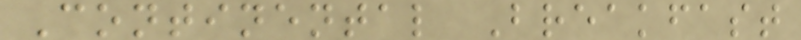Continental Breakfast
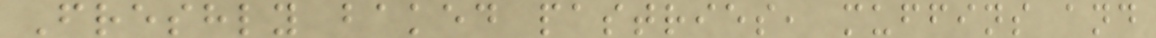Freshly baked pastries, muffins and
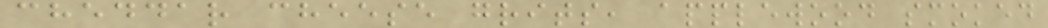cheddar cheese grits, applewood smoked
